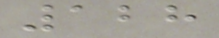128
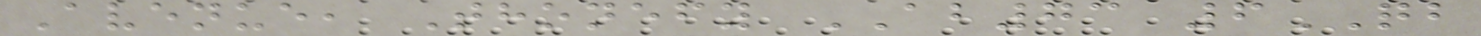Avenue, Thonefy AB73 6QB
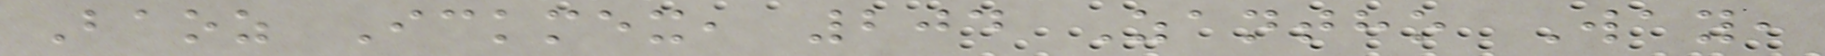Baoz Ickmex, 204 Zantho Way,
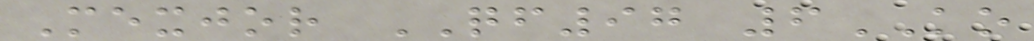Mexjor QF97 6KO
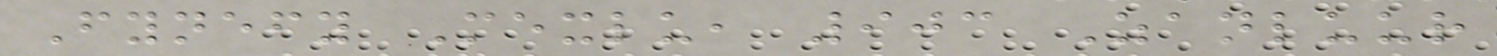Fynefy Mexlu, 903 Zanluur
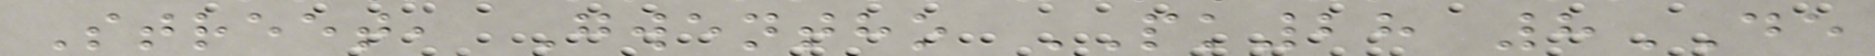Street, Gwentho PK28 8DE
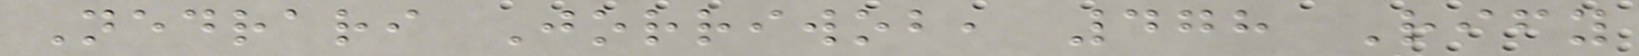Nedrari Jorriwob, 478 Rify
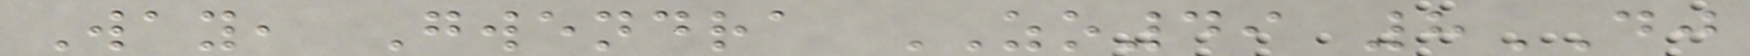Way, Gwendra ZO49 8DJ
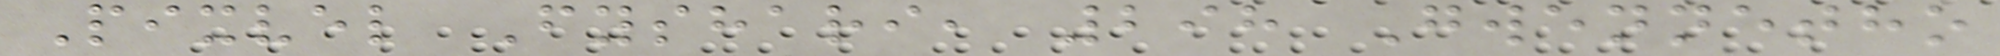Pixvel Fyshari, 298 Gwennetho
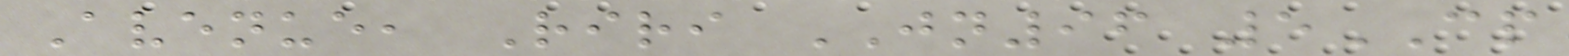Avenue, Riri JN96 5CP
